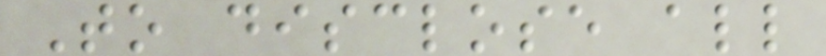To disclose all
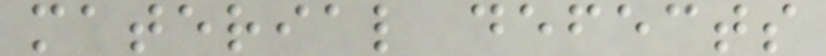material defects
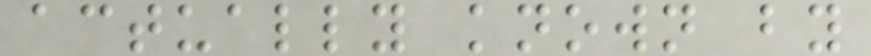actually known by
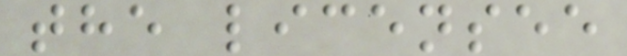the licensee
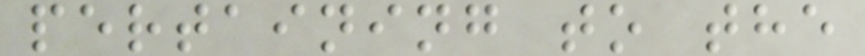pertaining to the
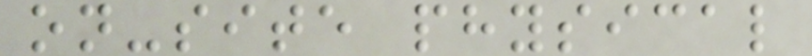on-site physical
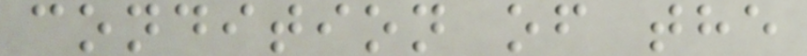condition of the
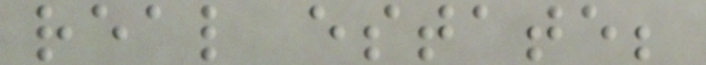real estate;
